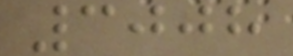3008
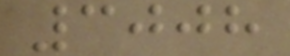3008
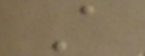A
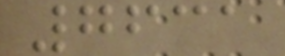7631
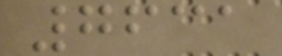7631
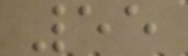55
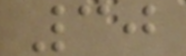30
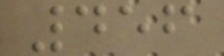456
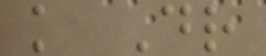k Dr
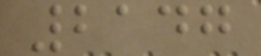2147
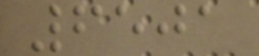6501
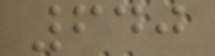640
